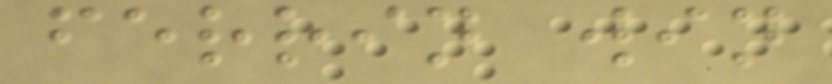ferrin win
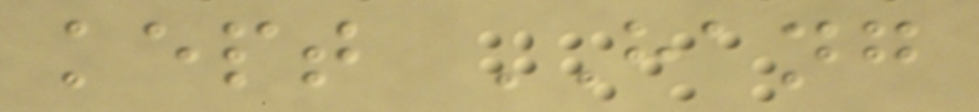kept HANG
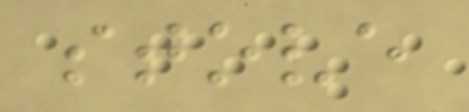stove
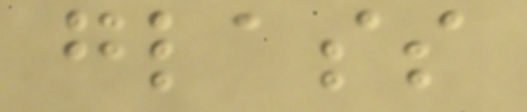glass
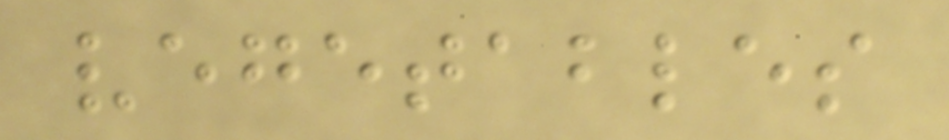vegetables
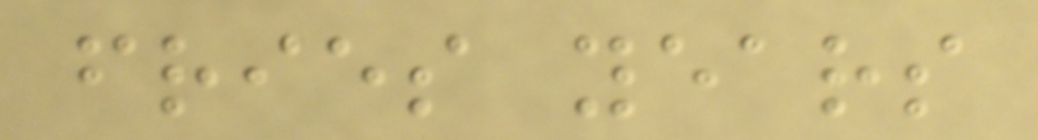fries years
